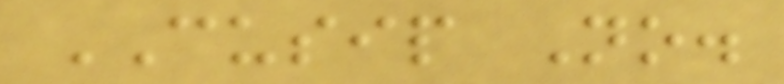CUSIP No.
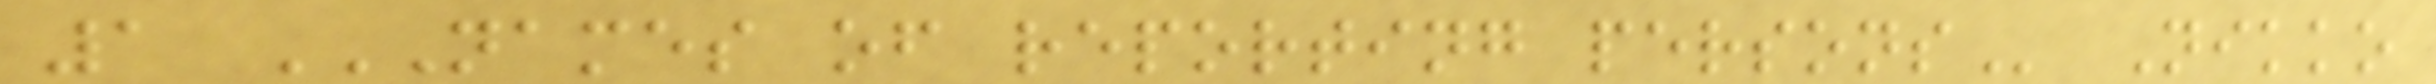1 NAMES OF REPORTING PERSONS Nikko
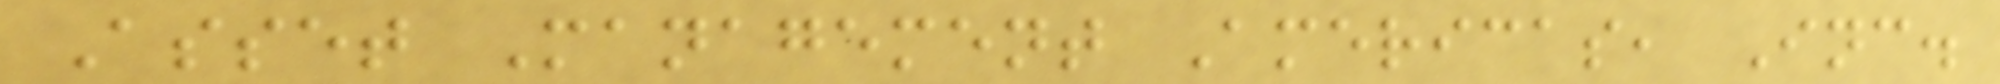Asset Management Americas, Inc.
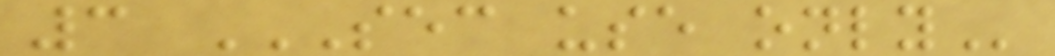3 SEC USE ONLY
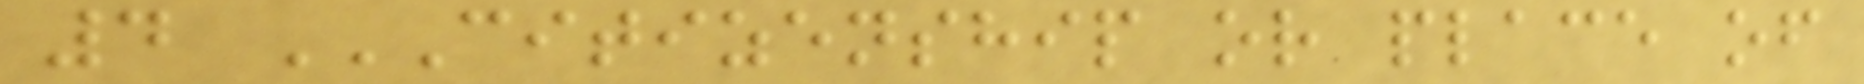4 CITIZENSHIP OR PLACE OF
